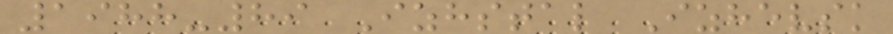1988-89 Izhstal Izhevsk
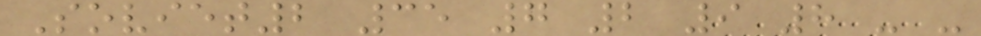Soviet2 35 7 2 9 8 - -
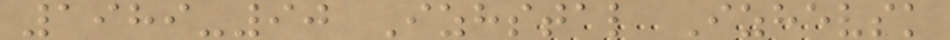1989-90 Izhstal Izhevsk
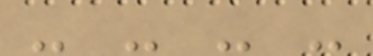- - - -
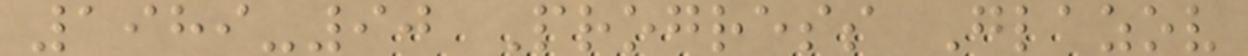1989-90 Progress Glazov
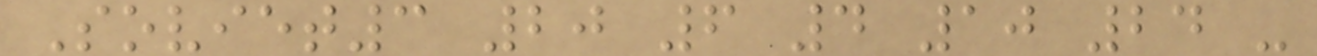Soviet3 20 6 4 10 24 -
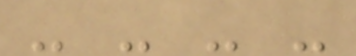- - - -
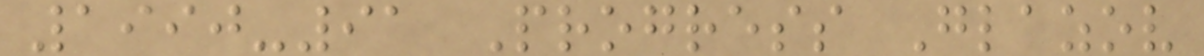1990-91 Progress Glazov
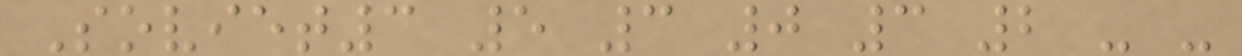Soviet3 5 3 0 3 2 - -
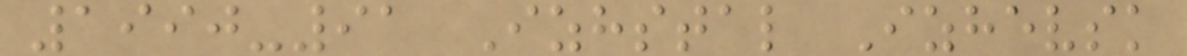1990-91 Izhstal Izhevsk
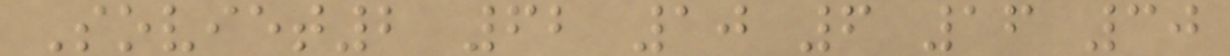Soviet2 62 10 6 16 30
